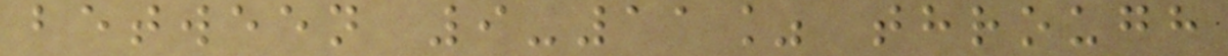between 9-11% through
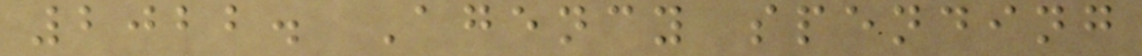2022. Agency spending
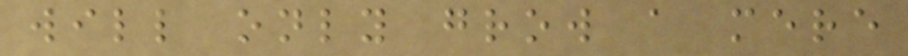will only grow a mere
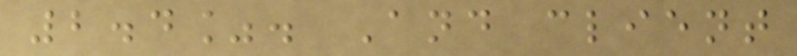2.4%. And client
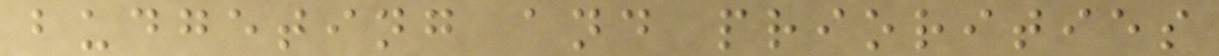budgeting and priorities
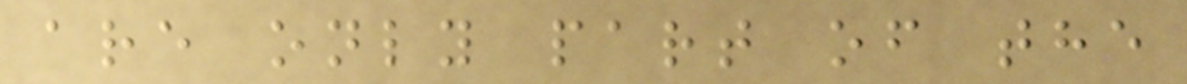are only part of the
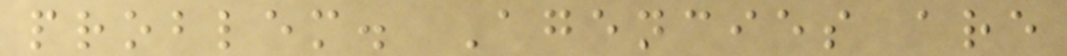problem. Agencies are
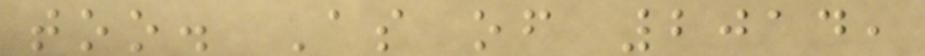too. As of 2014,
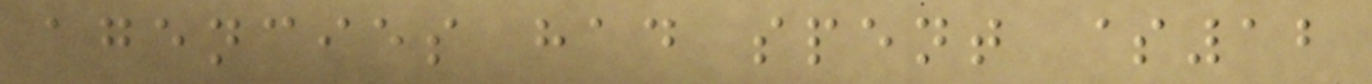agencies had spent $12
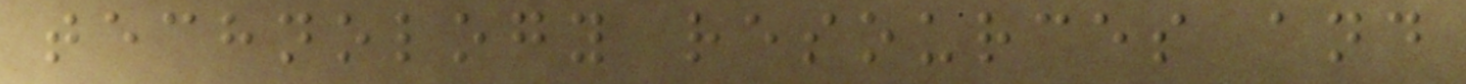technology resources and
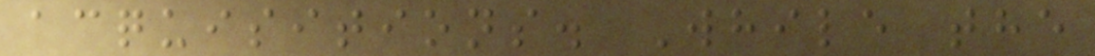acquisitions. While the
